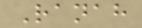Ranah
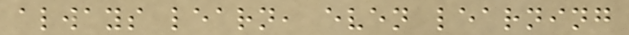always learn, even learning
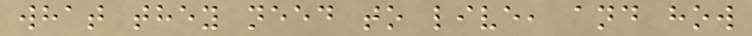what they need to live, and how
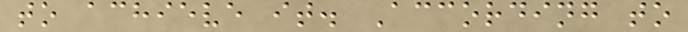to achieve it. According to
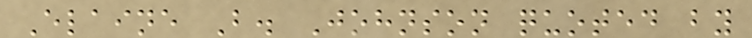Elaine B. Johnson quoted by
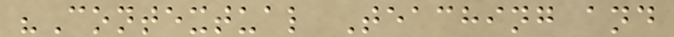"Contextual Teaching and
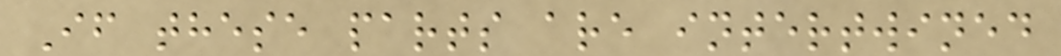If these parts are intertwined
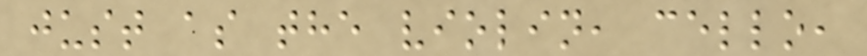just as the violin, cello,
